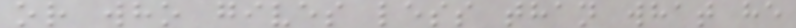or who gives less than what he
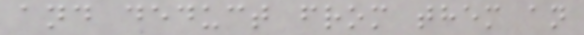and deduct from them an
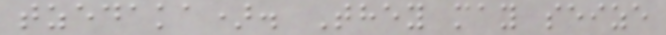tzedaka). They may seize
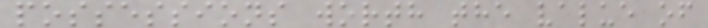possessions worth the value of
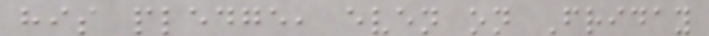his pledge, even on Friday
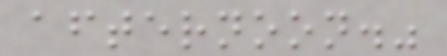afternoon."
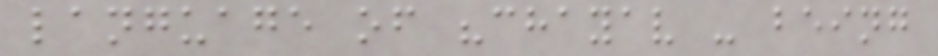language of "chayav - being
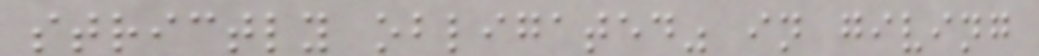strictly obligated" in giving
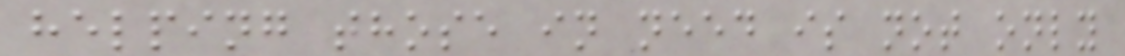helping those in need is not only
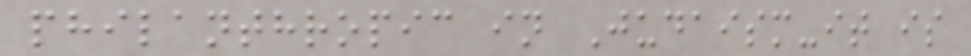philanthropic in Judaism-it is
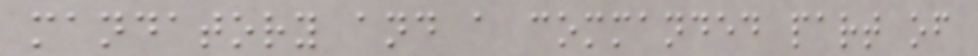mandatory and a commanded part of
